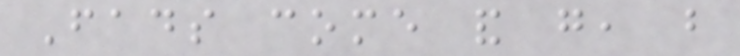Fads come and go, but
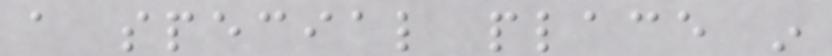a special place in
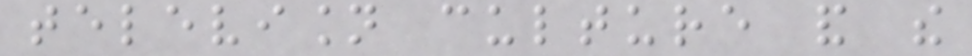television culture and the
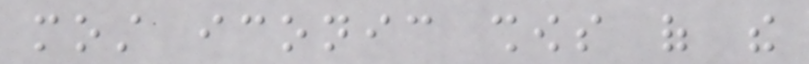most iconic shows of the
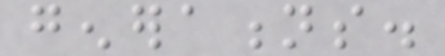generations.
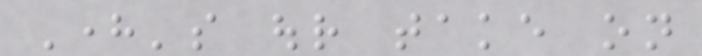Here's our take on
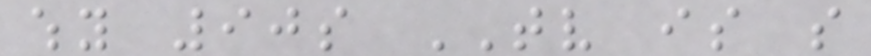why 90s TV is so
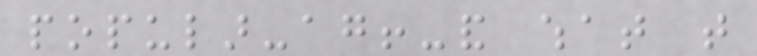popular-again!-and what that
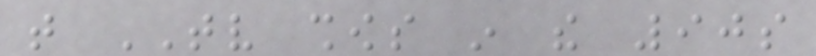that TV shows in the 90s
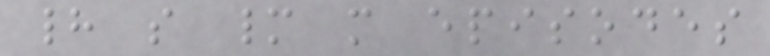had so many more episodes
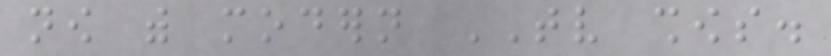now with modern TV shows.
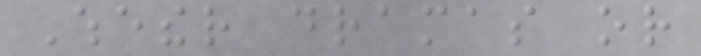Whether dramas or
